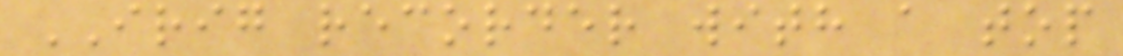IRIG recorder with a top
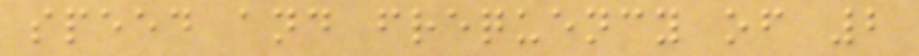speed and frequency of 2
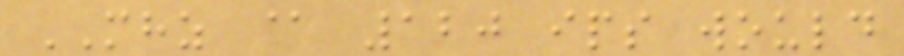MHZ @ 120 ips would
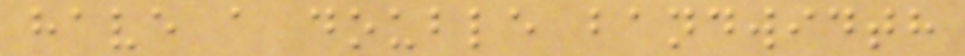have a double bandwidth
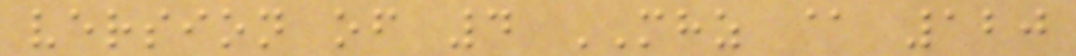version of 4 MHZ @ 120
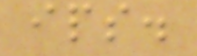ips.
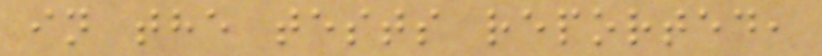in the tests reported,
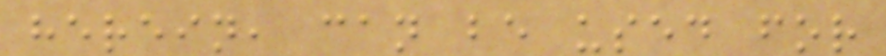herein, can be used for
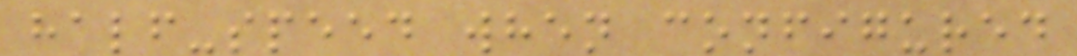half-speed when configured
